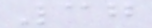37
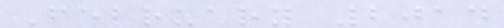February 2014
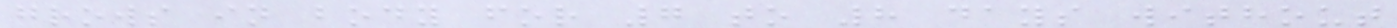grows in body for 7 to 8 days without
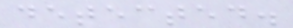detected.
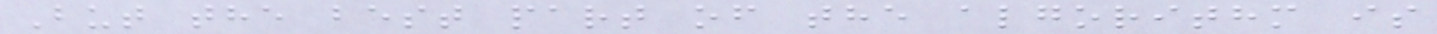But the best part of the algorithm is
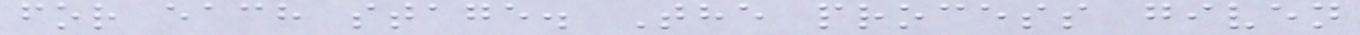for each stage. The process given
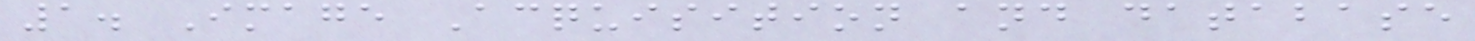1. Image Acquisition and database
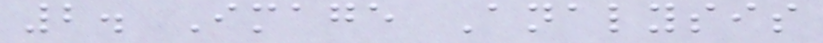2. Image Analysis
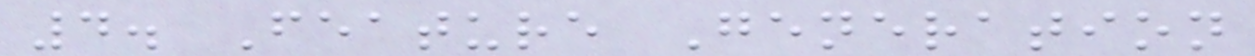4. Feature Generation
